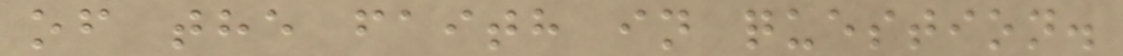of the faith in question.
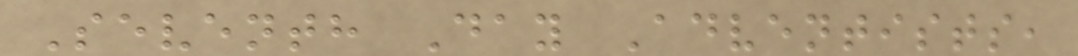Seventh Day Adventists,
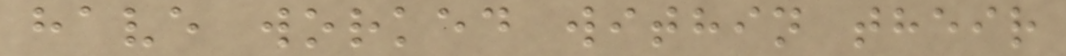have worked within their
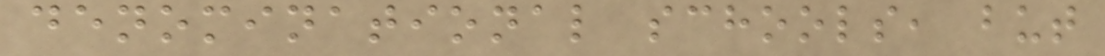denominational schools, but
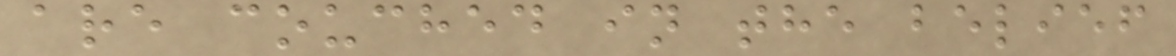are couched in the belief
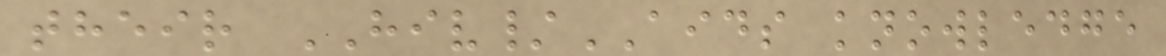their HIV/AIDS knowledge
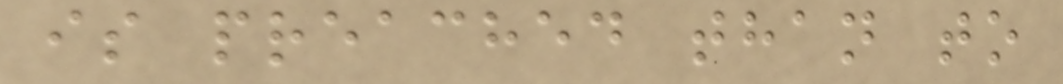is preached than to
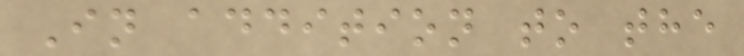In addition to the
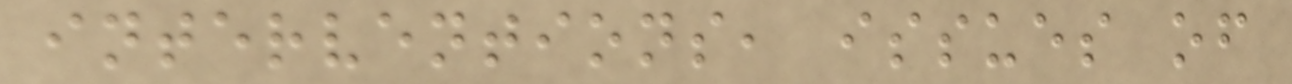interventions, issues of
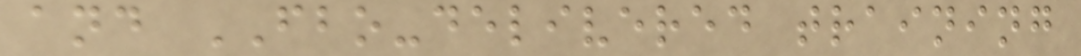and FBO-delivered training
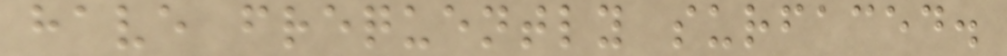have frequently surfaced.
